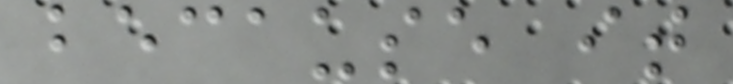because it
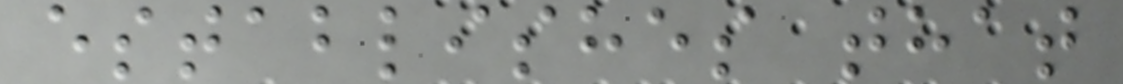establishes that
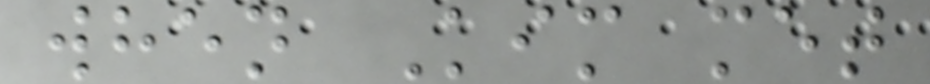when Kim met
